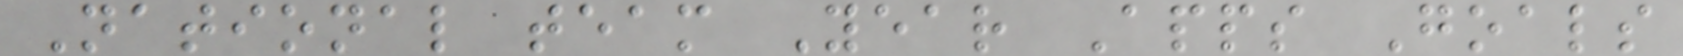National team Year Apps Goals
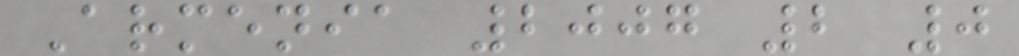Armenia 2007 2 0
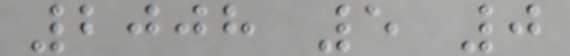2008 5 0
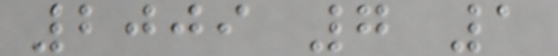2009 7 1
